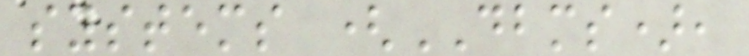systems (DBMS),
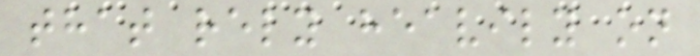that rely heavily on
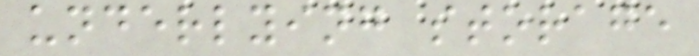underlying storage
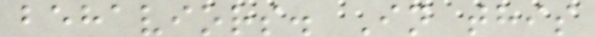behaviors. In this
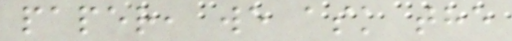paper, we ask the
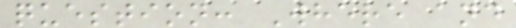question: Where and
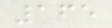165
